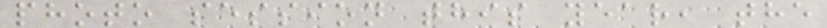photo session this year, the
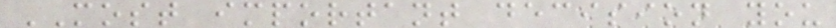MOST important decision you
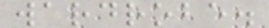wardrobe.
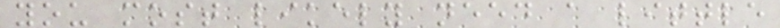you most likely need a little
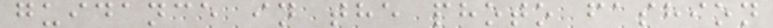guidance in the photo fashion
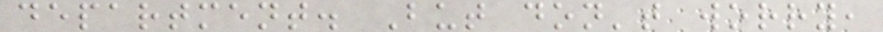department. But don't worry,
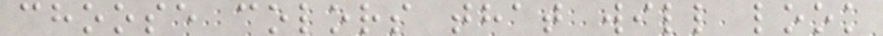choose colors that will look
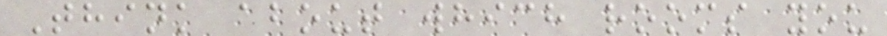Think about which rooms you
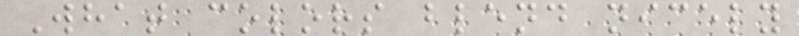What colors blend nicely
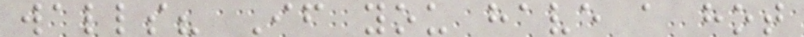walls? If you have a hot
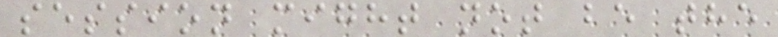session might not be the
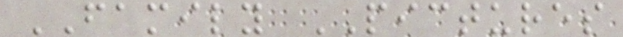FAMILY PICTURES
